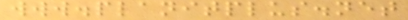www.planitplus.net
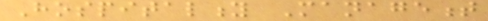Hospitality Management
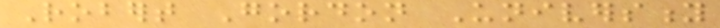Robert Gordon University
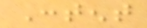Content
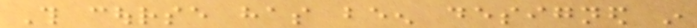This course has been designed in
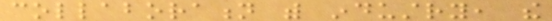collaboration with industry, the
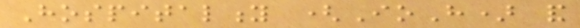Hospitality (IoH) and
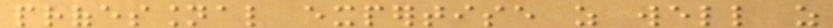professional expertise as well as
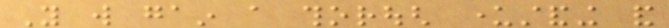You will gain a thorough understanding and
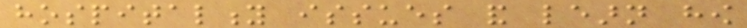hospitality issues and learn how
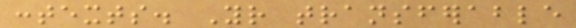contexts. Your transferable
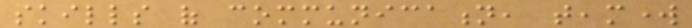skills of communication, teamwork
